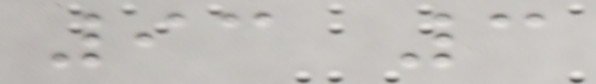93 3
